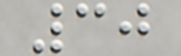30
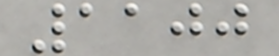1100
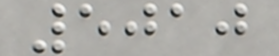5010
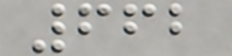662
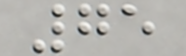75
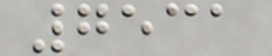7531
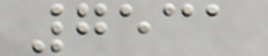7531
